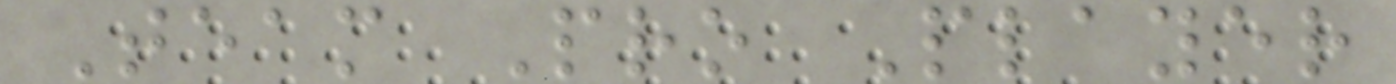Team Pro Player
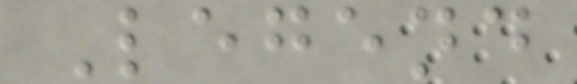Legend
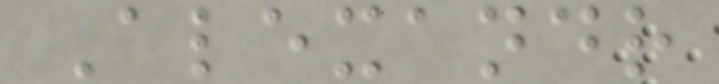Alexandr
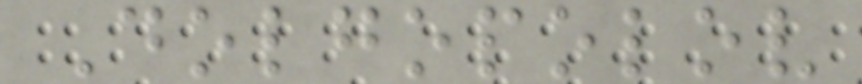Dolgopolov
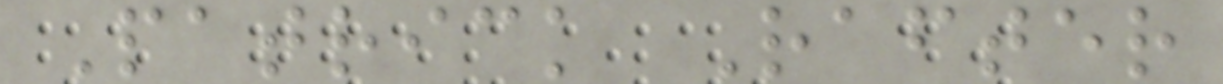Patrick Rafter
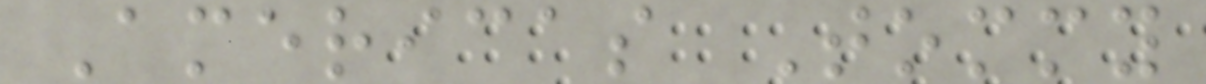Americas Tommy
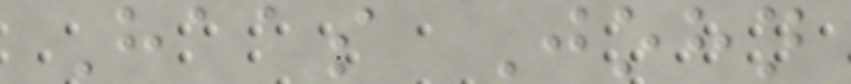Haas John
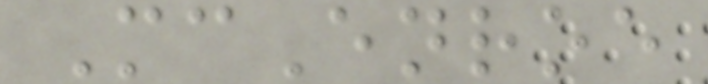McEnroe
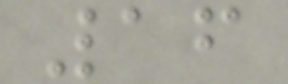16
